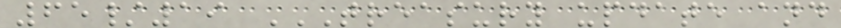65/19 TREASURY UPDATE AND
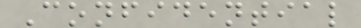Confidential
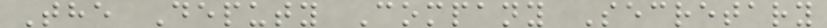The Deputy Company Secretary
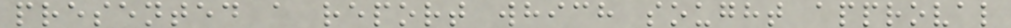presented a report which sought approval
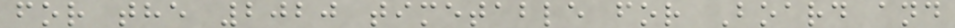for the 2020 timetable for Board and
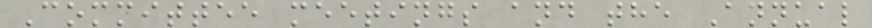Committee meetings and the Annual
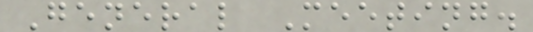General Meeting.
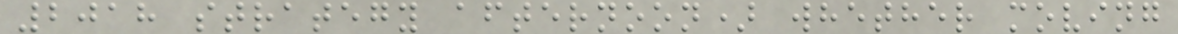2018 strategy afternoon) whether moving
